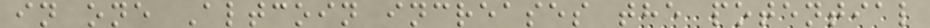in one Altcoin increases the potential
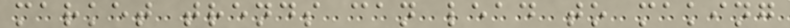market trends can lead to making
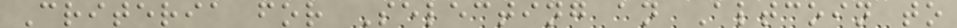Criteria for Selecting an Altcoin to
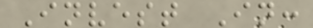Invest In:
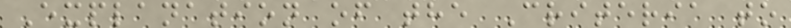Explanation of the Criteria to
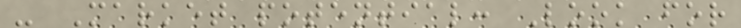- Market potential: Look for
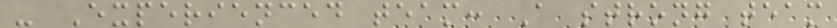- Experienced team: A strong team
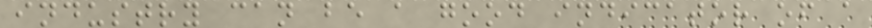industry can be a good indicator of a
